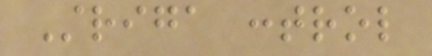Striga control
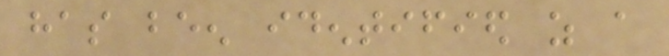has been identified as a
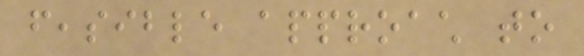feasible approach to
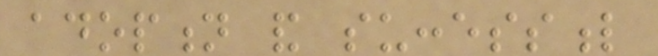adoption and successful
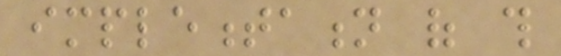implementation of this
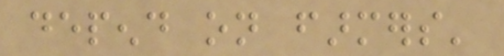depend on farmers'
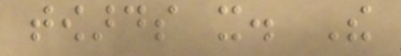towards it. The
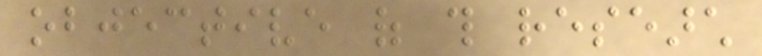objective of this research
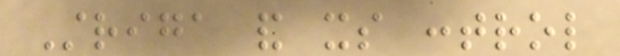Striga and its control
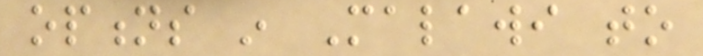options in Malawi to
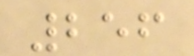256
